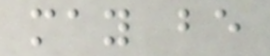may be
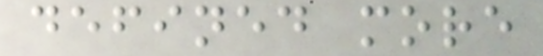defined more
